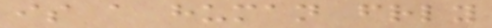is a human friendly
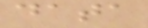data
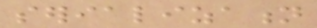serialization
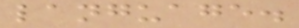language.
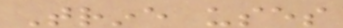Trine uses
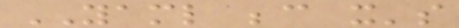YAML because it's
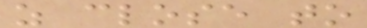as close to
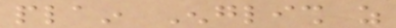plain English as
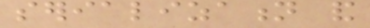serialization and
